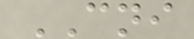CNI
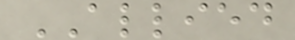ALLIED
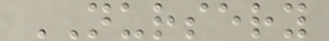NURSERY
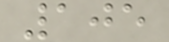105
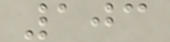103
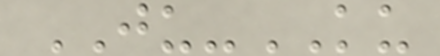JU-KU
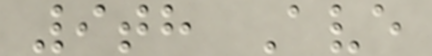9th Ave
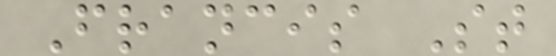Francis St
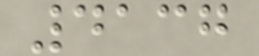4137
